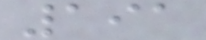191
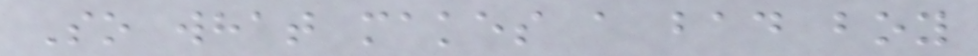So what makes a bad boy
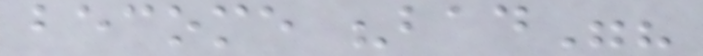become "bad"?
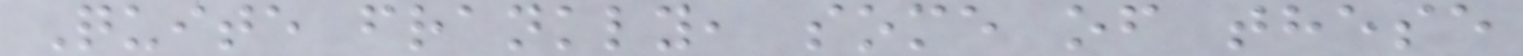Quite frankly, some of these
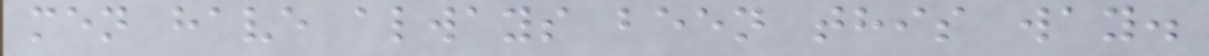men have always been this way.
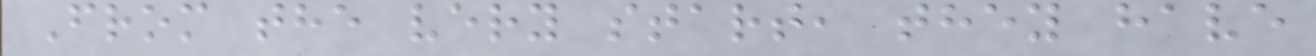From the very start, they have
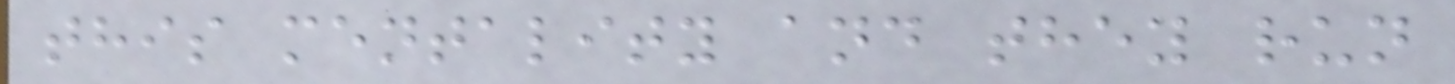this mentality and they run
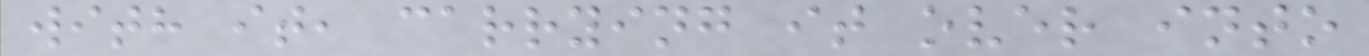with it, carrying it over into
